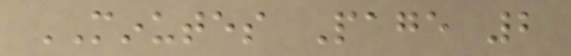MINUTES Page 2
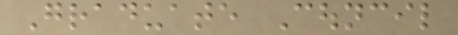Graduate Council
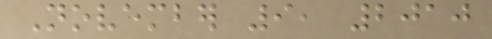November 9, 2010
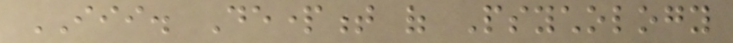III. Department of Psychology
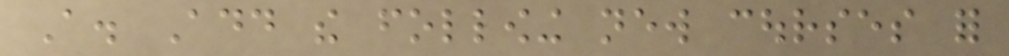A. Add the following new courses for
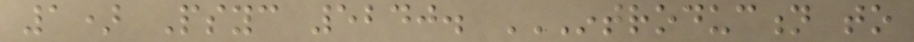1) Psyc 5240. INTRODUCTION TO
